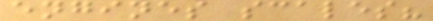engines scales?
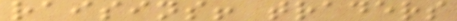raisins! traders
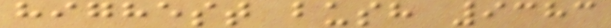highest bush 9383
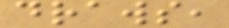draws,
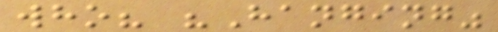who? "Hanging"
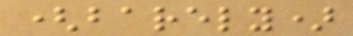(barely)
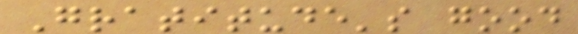Gratitude's good
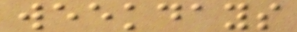weekdays
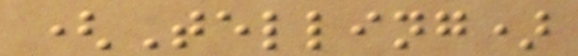(Telling)
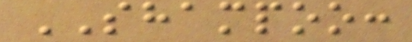SHAMPOO:
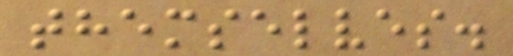themselves.
